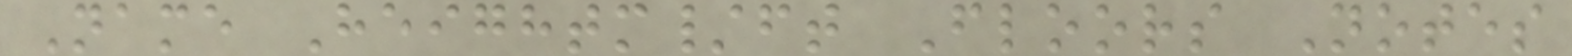Name Heightm/ft Floors Notes
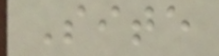Site
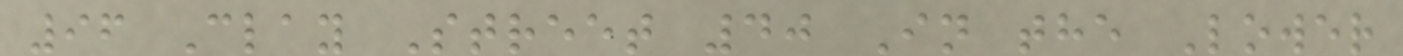96 Clay Street 40 In the Lower
